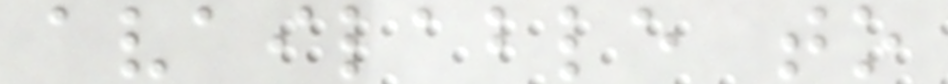available to
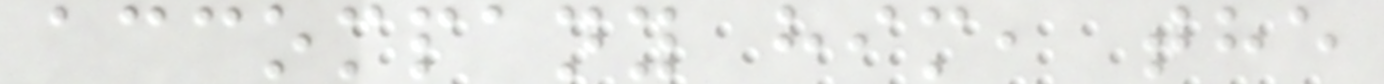accompany him, the
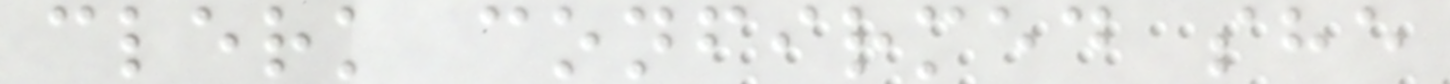clerk confirmed she
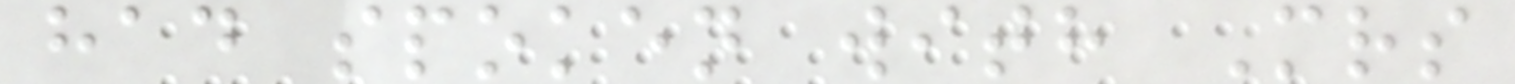had spoken with Mrs
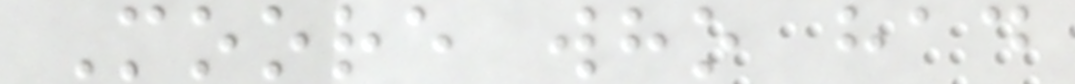Moore who had
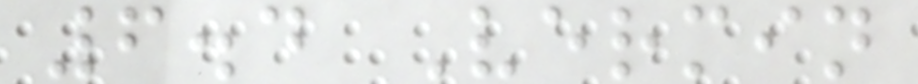6.4 Vermin
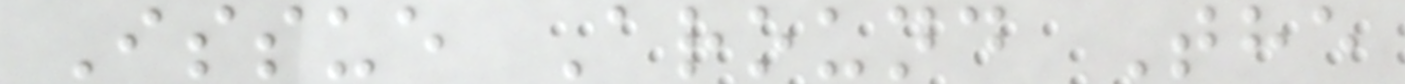Issue Around The
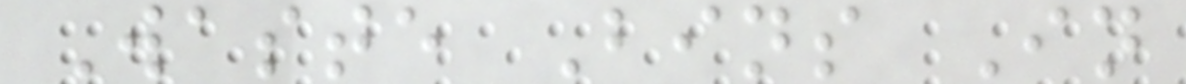Waste Bins In
